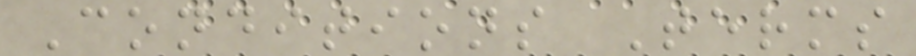Conditions Terms
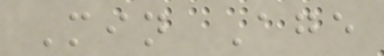Min Age
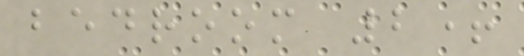bedroom 2+
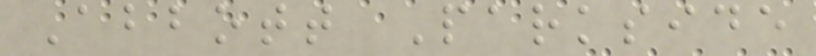Abbott Parkside
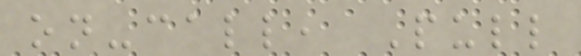on-call, Pull
